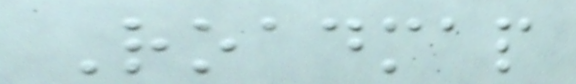Roadmap
